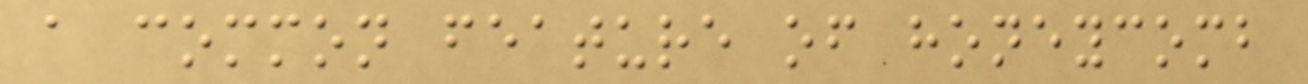a common feature of honeycomb
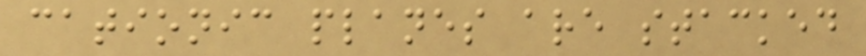cationic planes are stacked
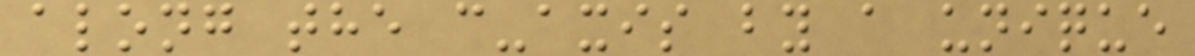along the c-axis by a unique
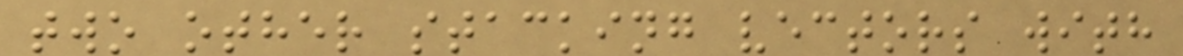two other stacking vectors with
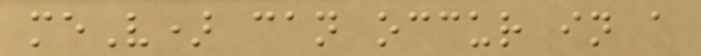meV) can occur in a
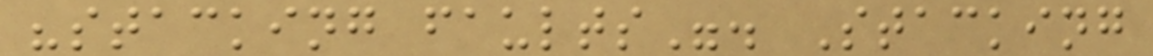"stacking faults". Stacking
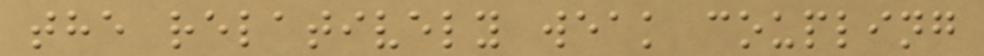the relatively weak coupling
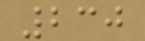230
